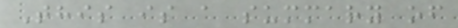This is a summary of
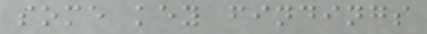some key findings
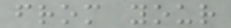from your
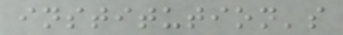institution's
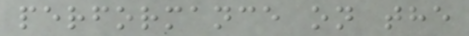performance on the
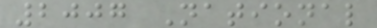2007 National
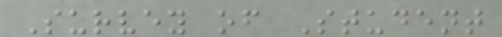Survey of Student
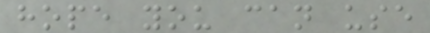hope you can use
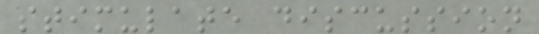stimulate discussion
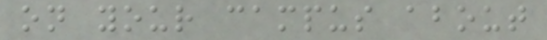on your campus about
